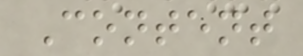Content
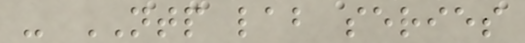- NTP lab series
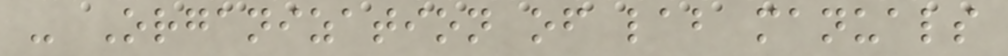- Organization of lab manuals
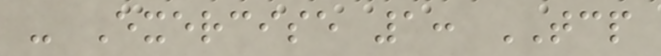- Exercise 1: TCP
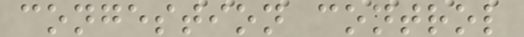congestion control
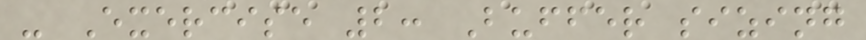- Exercise 2: Buffer sizing
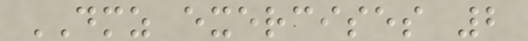DMZ exercises 2
